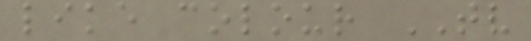like colour TV
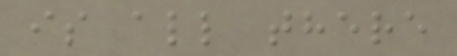is all there
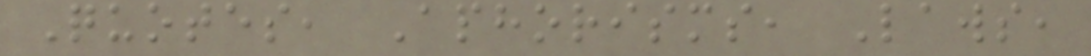Quotes, Aphorisms, Laws,
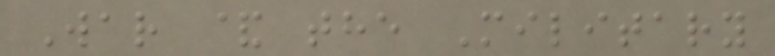War & the Military
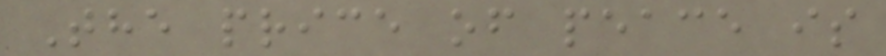The price of peace is
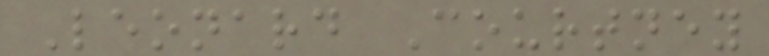Leonard Courtney
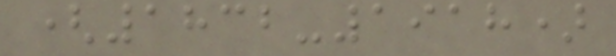(1832-1918)
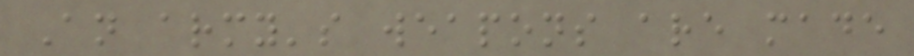An army's weapons are made
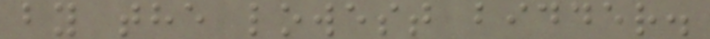by the lowest bidder.
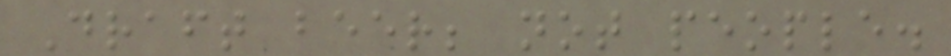Draft beer; not people.
